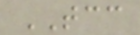TCC
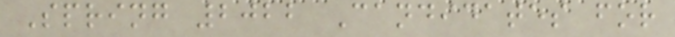Spring 2022 Candidates for
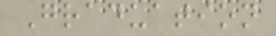Graduation
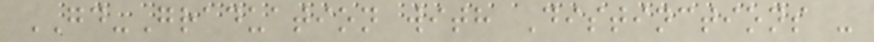GD-Graduation with Distinctions -
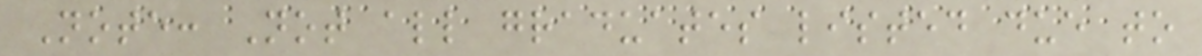Note: Not all graduates listed due to
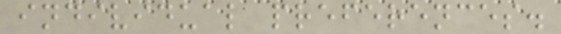individual preferences.
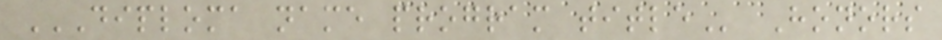DIPLOMA NAME PROGRAM TITLE Honors
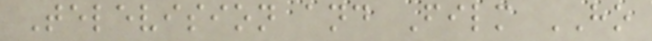Television and Film HO
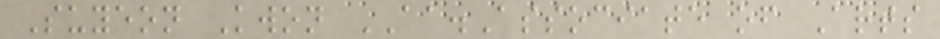Suyeon Kwon AA.Associate of Arts
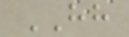HH
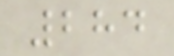284
